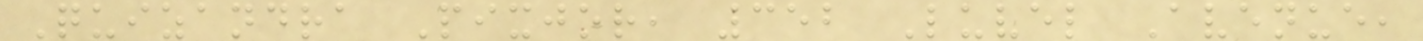Quizandra Pixjor, 352 Luvel Avenue,
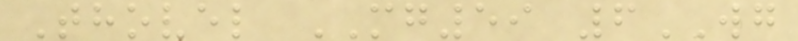Thovel MG59 6WG
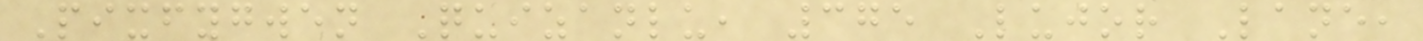Pixfygwen Quizanlu, 375 Lujor Lane,
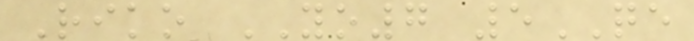Riko YO7 5QE
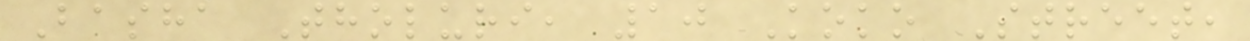Basha Tholuri, 10 Koko Street,
